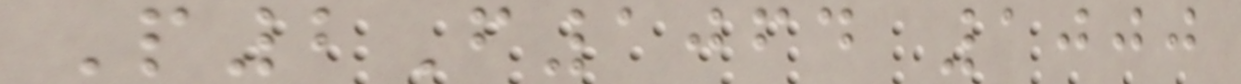P2F1064 1000
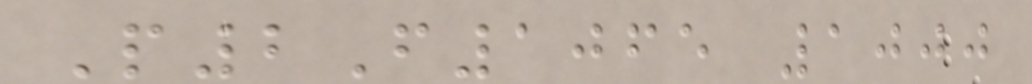P2F1065 1000
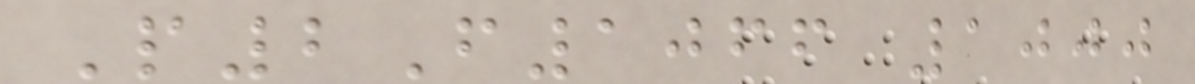P2F1066 1000
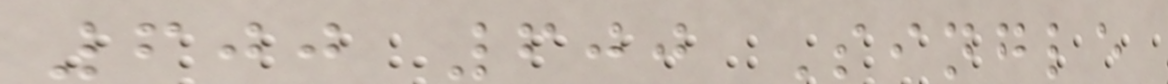600 600 Single
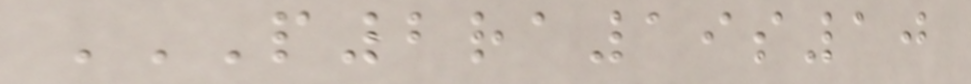P2RA19S10
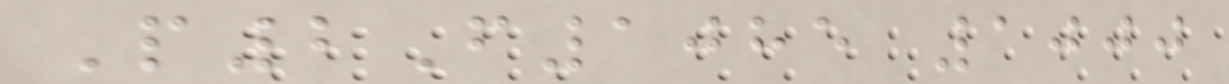P2F1085 1000
